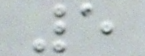5
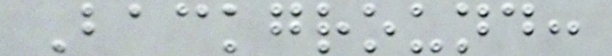Background:
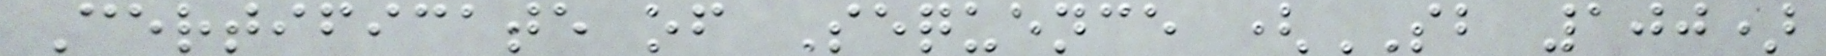Certificate of Sequence (SB 100)
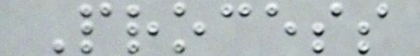Process
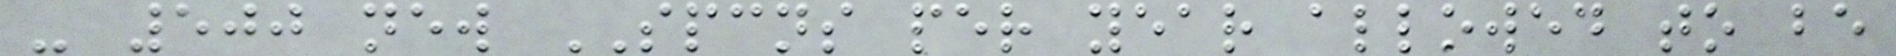- 500 new SPCNS per year allowed to be
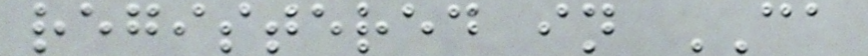registered in CA
